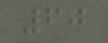60
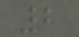2
